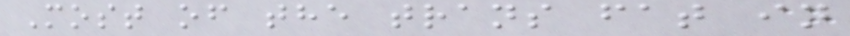Most of the trans fat in
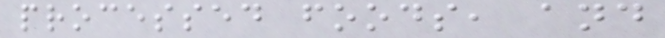processed foods, and
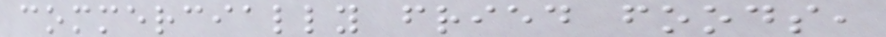commercially fried foods,
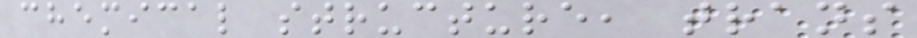chemical structure, trans
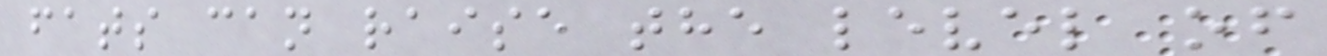fats can raise the level of
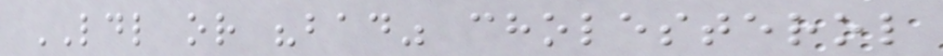LDL or "bad" cholesterol
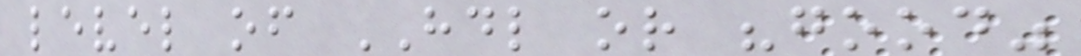level of HDL or "good"
